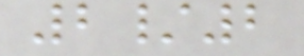2/2
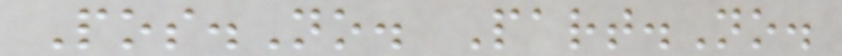Pos.No. Part.No.
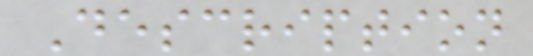Description
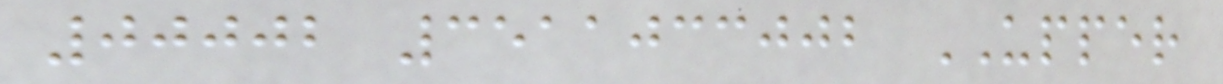00002 3511033002 UPPER
